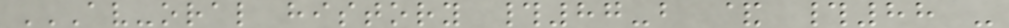AV-ORAL HISTORY #87-B & #88 -
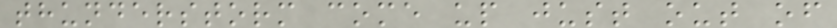thunderstorm come up just out of
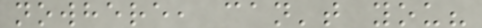nowhere, can't you?
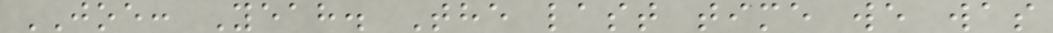JOE: Yeah. The last time we was
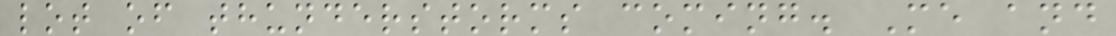lot of thunderstorms coming. Me and
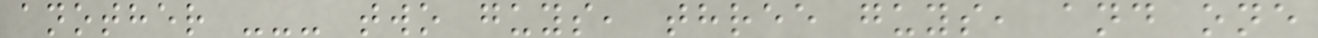another --- two guys, three guys, and one
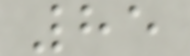85
